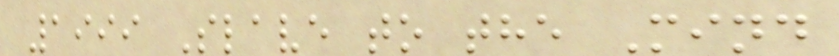1999 Slave to the Mind
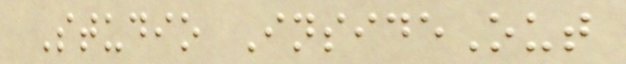Studio InsideOut
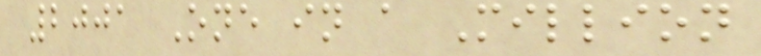2001 One in a Million
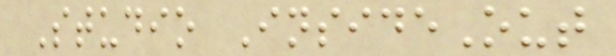Studio InsideOut
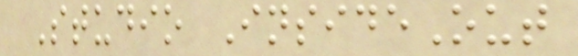Studio InsideOut
